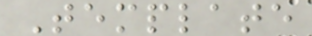Template
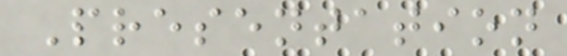Presentation
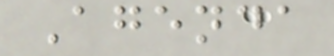Agenda
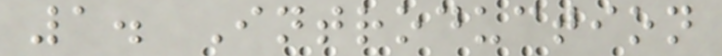1. Introduction
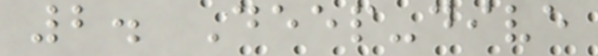2. Deep-dive
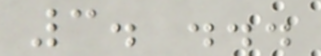3. ...
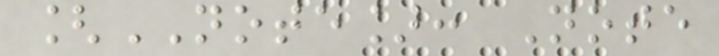[NOTE]: Note
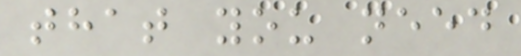that you need
